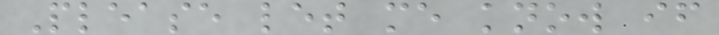Please let me know if
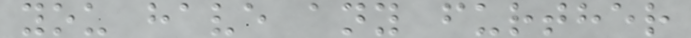you have any further
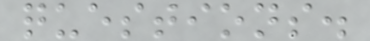questions.
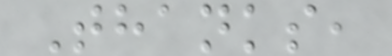Thanks,
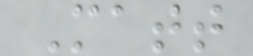Matt
